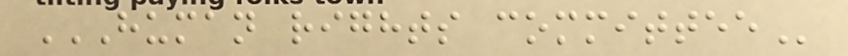HUMAN RIGHTS COMMITTEE
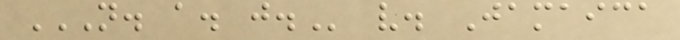N. A. J. v. Jamaica
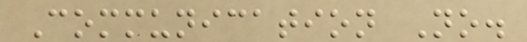Communication No.
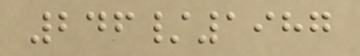246/1987
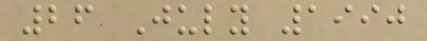26 July 1990
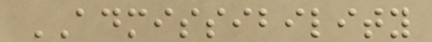ADMISSIBILITY
